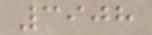3908
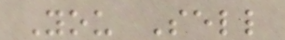You Sell
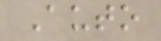Auto
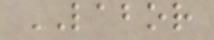LABOR
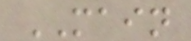MAIN
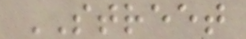STREET
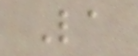La
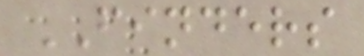FINDERS
